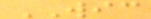WIC
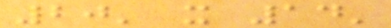20' x 14'
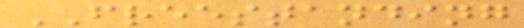FREESTANDING
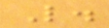L.
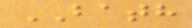BATH
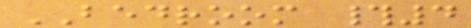BEDROOM #4
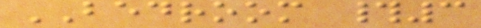BEDROOM #3
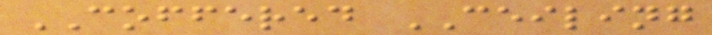COFFERED CEILING
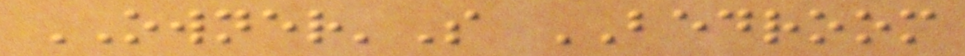OWNER'S BEDROOM
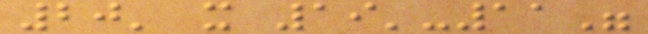20' x 19'-11"
